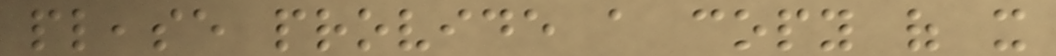please provide a copy of it
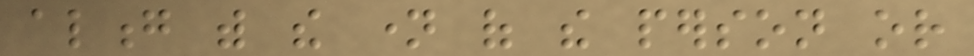along with the name of the person or
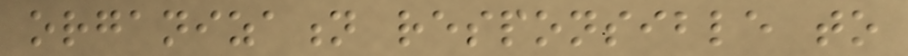organization responsible to
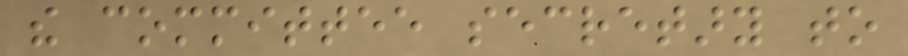the committee secretary to
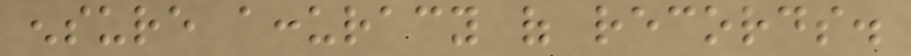ensure accuracy of records.
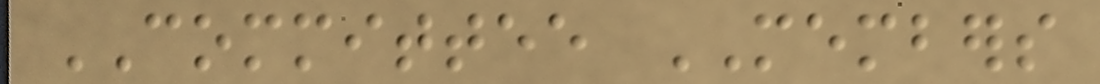COMMITTEE MEMBERS
